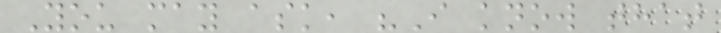You may ask, "I know that
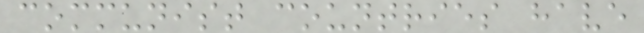communist countries have
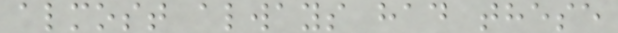almost always had these
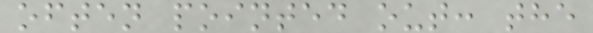often pointed out: the
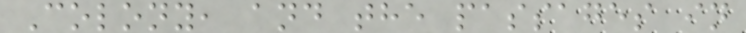Colony, and the passages in
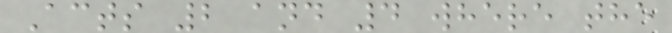Acts 2 and 4 where the
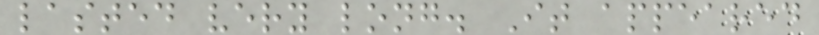lasted very long. It appeared
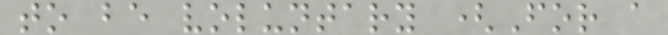to be voluntary (For a
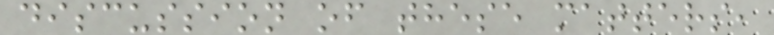discussion of these matters,
